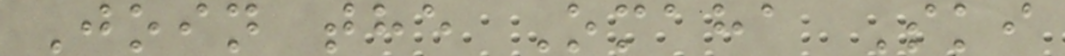Join the Omaha Ski
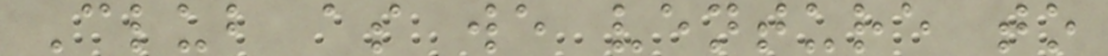Club as we venture to
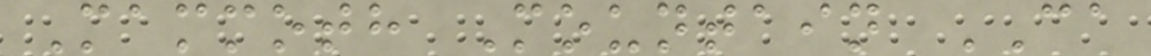Mammoth Mountain CA
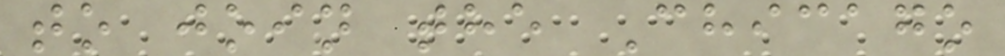to join the Chicago
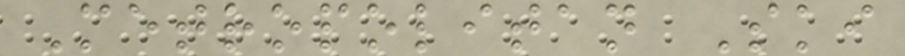Metropolitan Ski
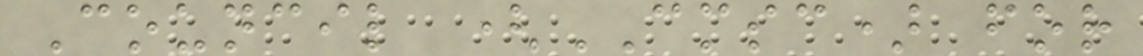Council (CMSC) for
